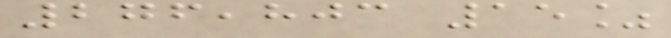276,803 15%
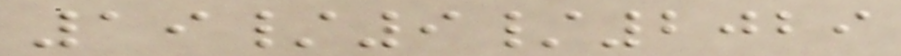19/9/2029
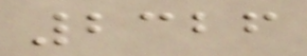2326
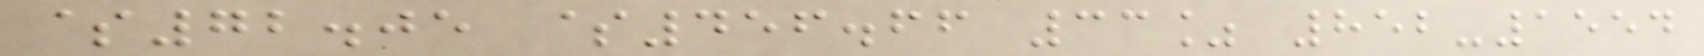$72.05 $456.66 33% 852-1554
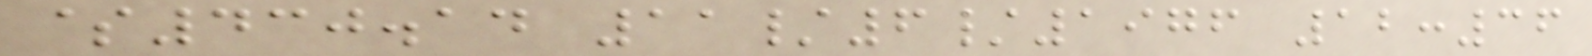$430.14 11/6/1976 12:36
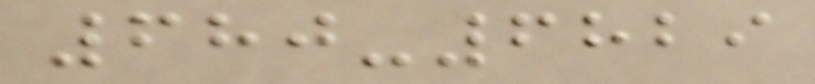680-6829
